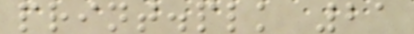print.plk 21
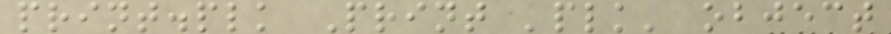print.plk Print 'plk' object
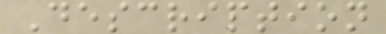Description
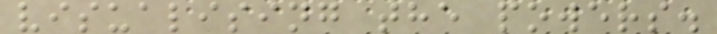visualising the powers.
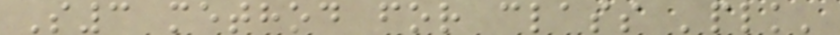S3 method for class 'plk'
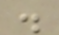.
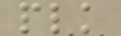plk
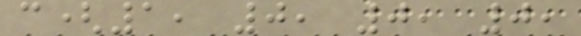c(1, 0, 0, 0,
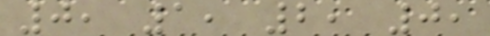0, 1, 2, 0,
